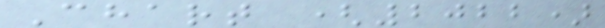Chart (2022)
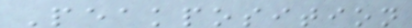Peakposition
